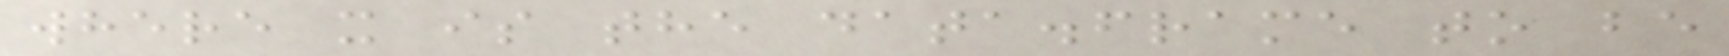where x is the data.frame to be
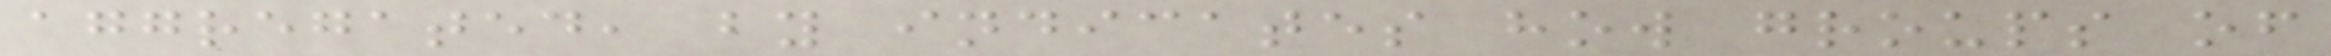aggregated, by indicates how groups of
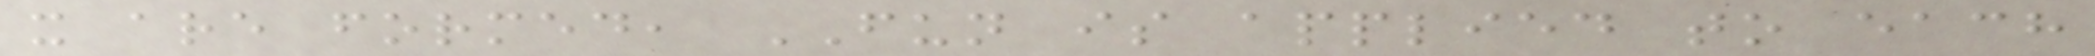x are formed, FUN is applied to each
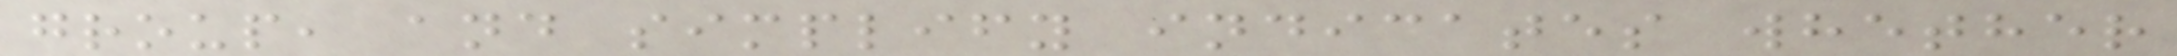group, and simplify indicates whether
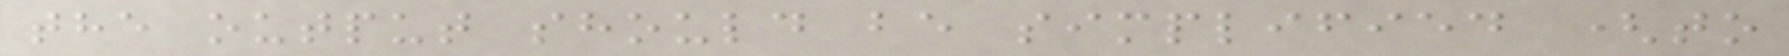the output should be simplified (to
